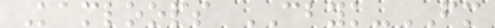Kamloops CBYK-FM
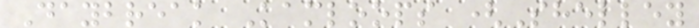Daybreak Kamloops (Shelley
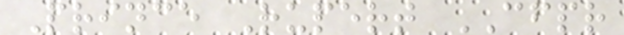Prince Rupert CFPR
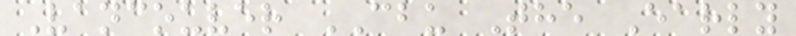Vancouver CBU The Early
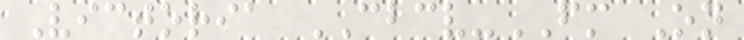Victoria CBCV-FM On
